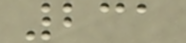231
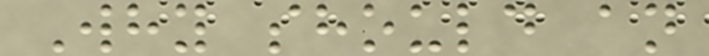Why should an
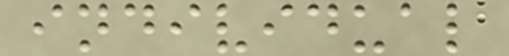individual
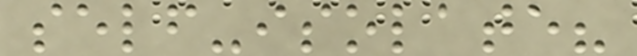self-isolate?
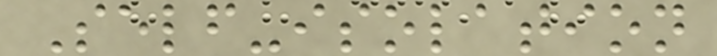Self-isolation
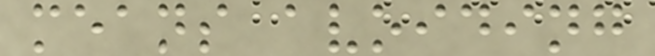means avoiding
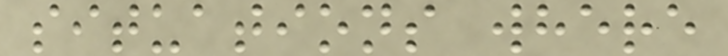situations where
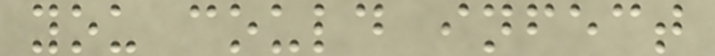you could infect
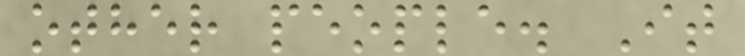other people. It
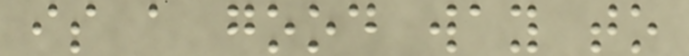is a good way to
